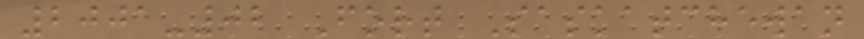2001-02 Fort Saskatchewan
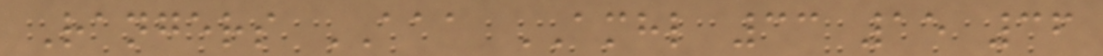Rangers AAA AMHL 33 15 36
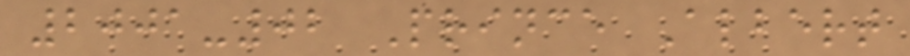2001-02 Prince Albert
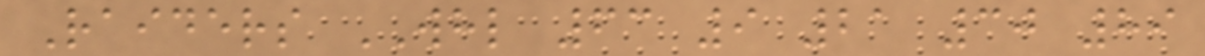Raiders WHL 63 9 21 30 89
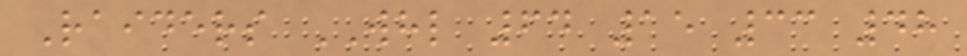Raiders WHL 64 15 33 48
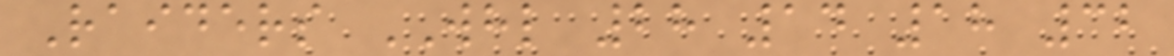Raiders WHL 28 14 18 32
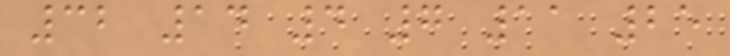32 14 4 7 11 25
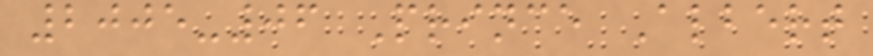2005-06 Prince Albert
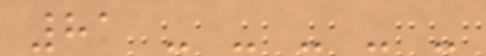81 - - - - -
